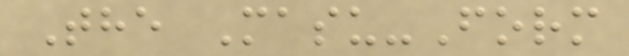The Masu-Form
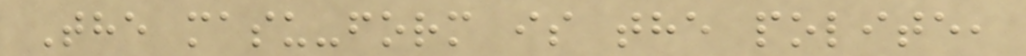The masu-form is the polite,
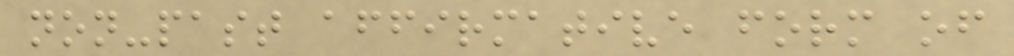non-past affirmative form of
